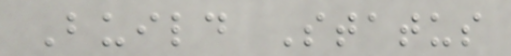Build Status
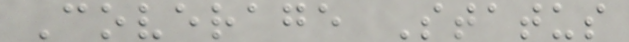Coverage Status
